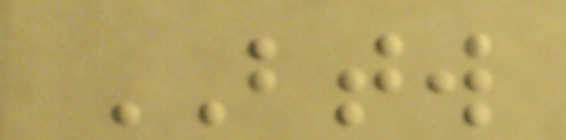BTW
